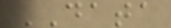DATA
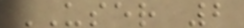USER 2
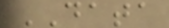DATA
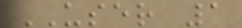USER 1
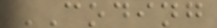CODING
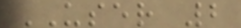USER 2
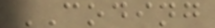CODING
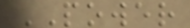POWER
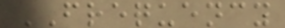FREQUENCY
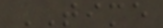TIME
